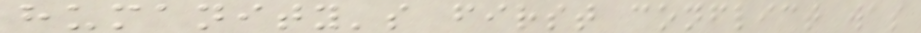humanity's first conflict was
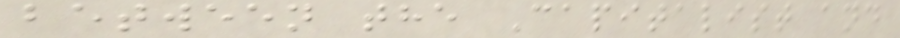between the Capitalist and
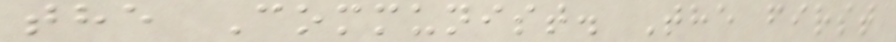the Communist. The first
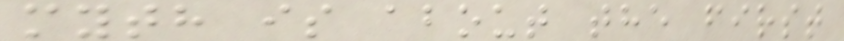myth is about the first
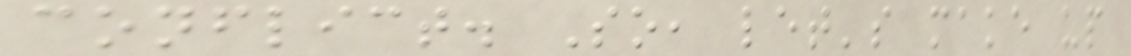conflict. So, let's make up
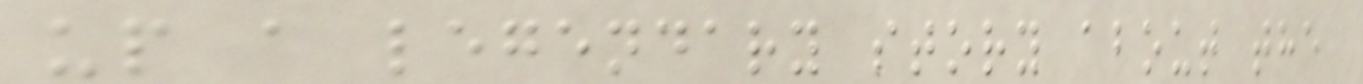up a legendary story about the
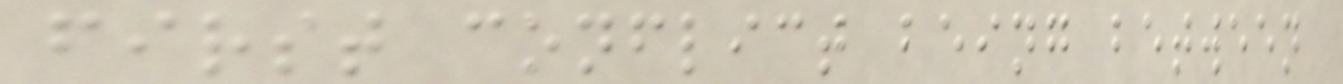first conflict being between
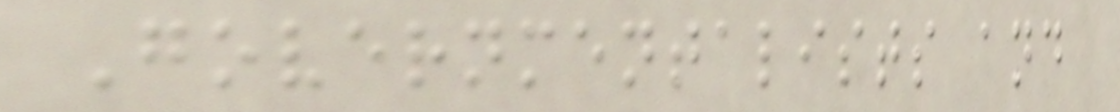Governmentalists and
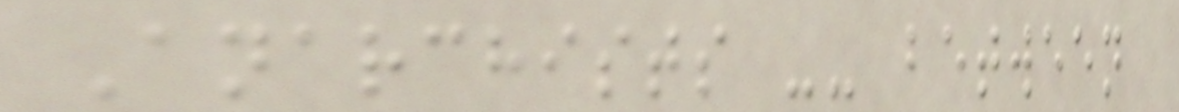Anarchists -- between
